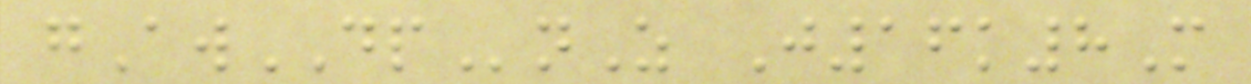gAwDPnZ J16k8M
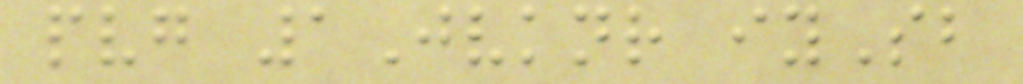pvg 1Jvknr iySb
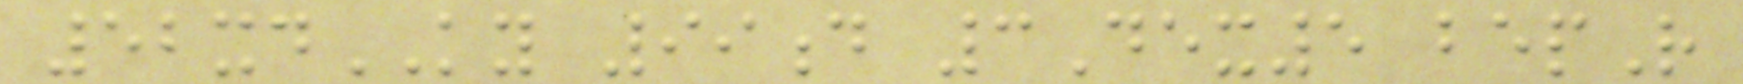52xdKY 99d 3Dex5 bepR
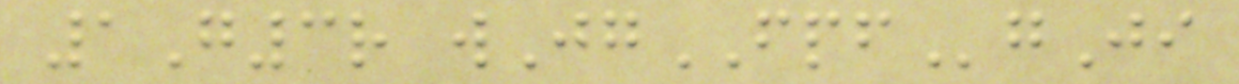1G3r wJgFPFgJi
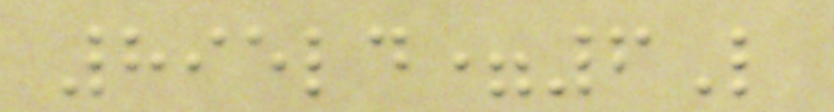895ld=6L
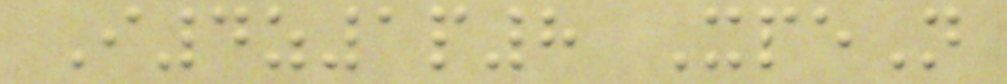I4z1p8 XpeN
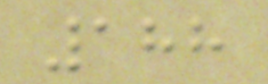188
